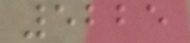5225
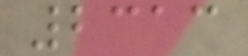2313
